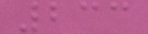233
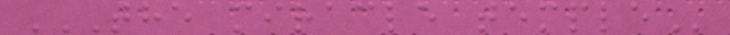THE MIRACLE TEMPLE
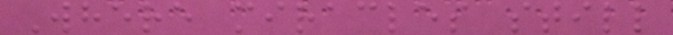Where miracles still
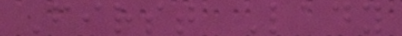First Lady
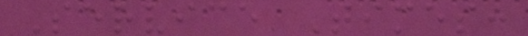Service Times:
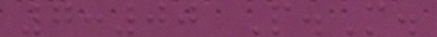7:00 P.M.
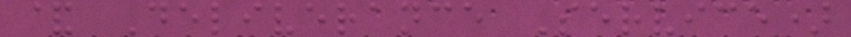& Deliverance Service)
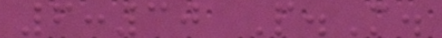6:30 P.M.
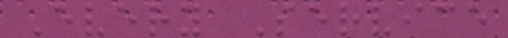Every Service
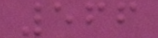566
